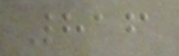816
